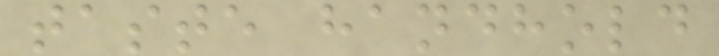taste handhold
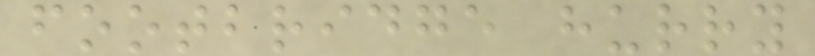footbridge hurry
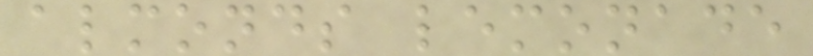almonds lemonade
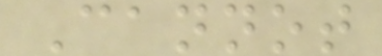Cannot
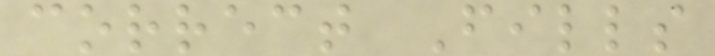correct Fills
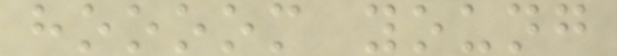hoooom young
